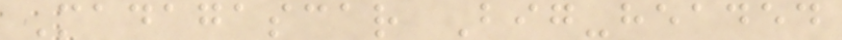Madagascar Big-headed
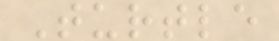Turtle
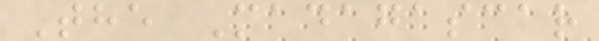The Madagascar
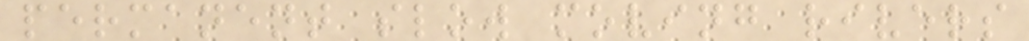permanent slow moving rivers
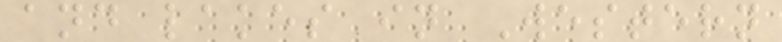and lakes in Western
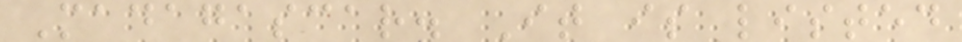Madagascar. It is listed
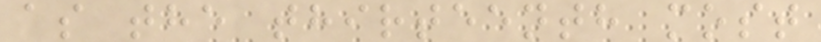as the thirteenth most
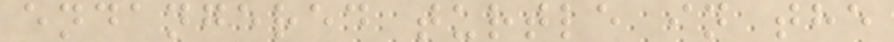endangered turtle in the
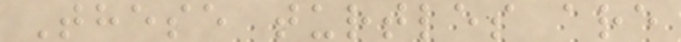These turtles are
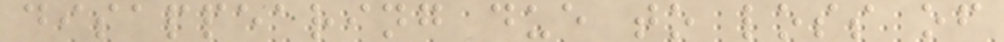disappearing due to loss of
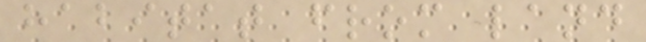habitat from land
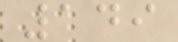149
